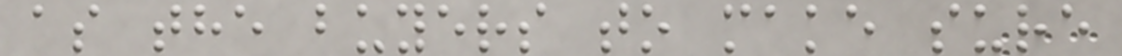as the buyers to make sure
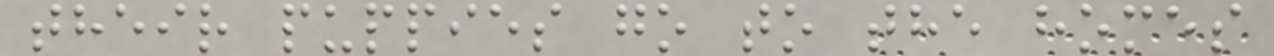their puppies go to the homes
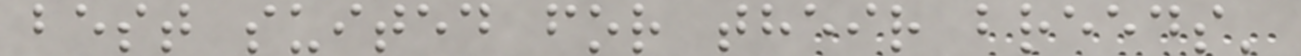best suited for their breeds'
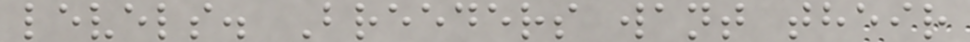levels. Breeders want their
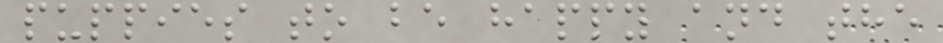puppies to be happy and the
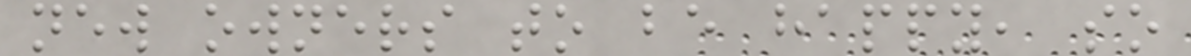new owners to be happy, so
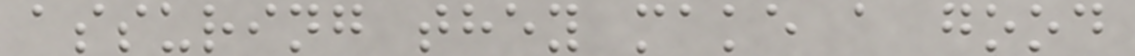assuring they make a good
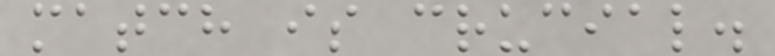match is crucial.
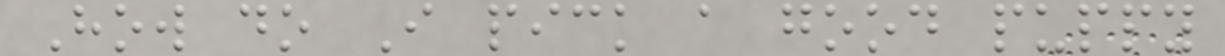How do I pick a good puppy
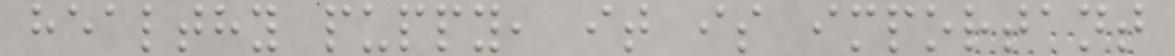healthy puppy, it is important
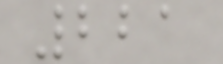221
